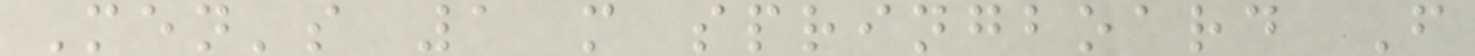Men's 1 m springboard F
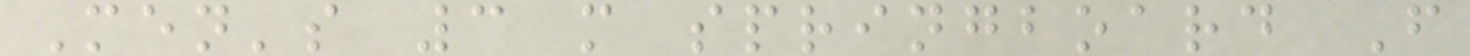Men's 3 m springboard F
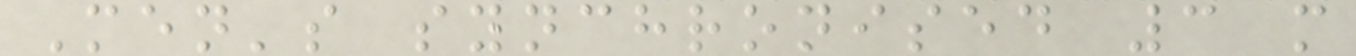Men's synchronised 3 m
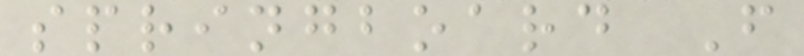springboard F
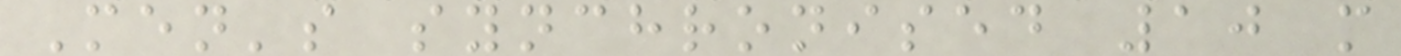Men's synchronised 10 m
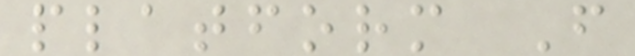platform F
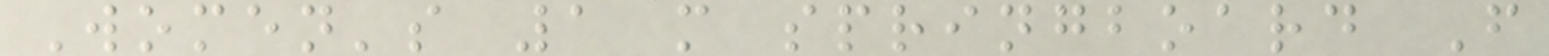Women's 1 m springboard F
